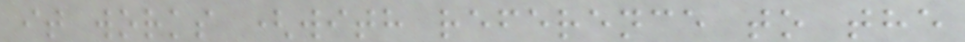it works (with reference to the
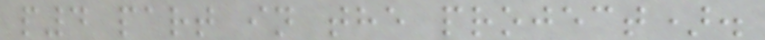p4 part in the project).
